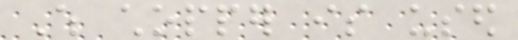Which chopper is used
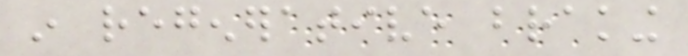in regenerative braking
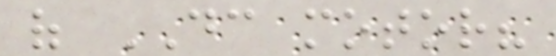of DC motor?
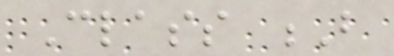Class B
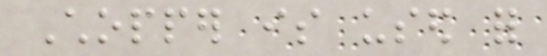Chopper is used for
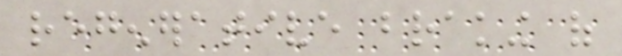regenerative braking of
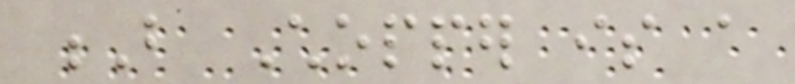B Chopper is a
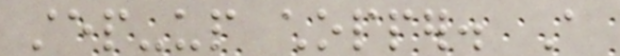step-up chopper. A
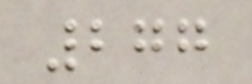277
